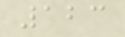123
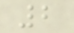2
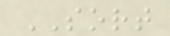SORT
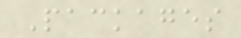Packages
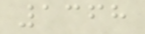1368
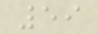59
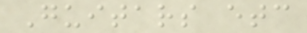Guitars etc
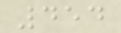454
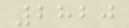2820
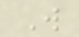W
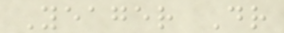Yeager Dr
